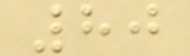80
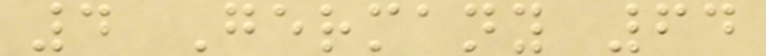4 Germany 64
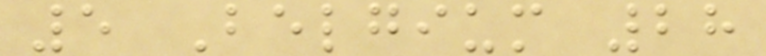5 Belgium 28
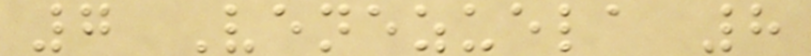7 Venezuela 8
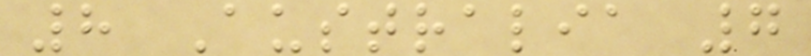8 Australia 7
